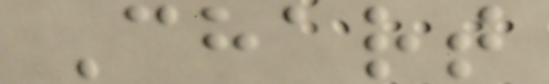Chart
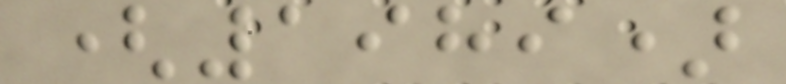(1989)
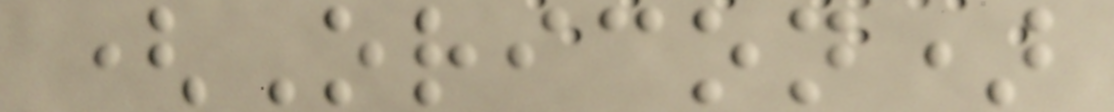(Oricon)
